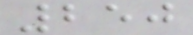250
